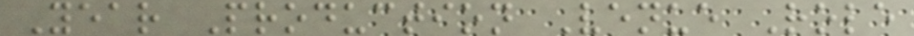Year Production Venue Role
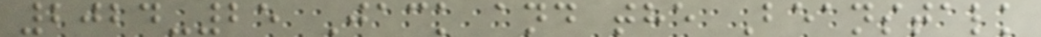2024-25 Jack and the Beanstalk
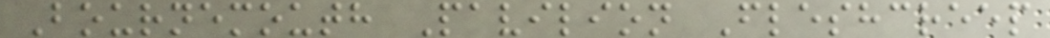Bournemouth Pavilion Fleshcreep
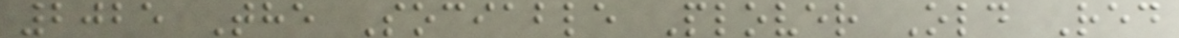2025 The Sociable Plover Old Red
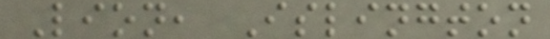Lion, Islington
